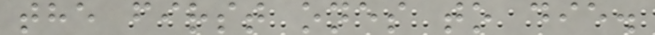the first ones to die.
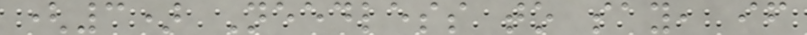(3) Needless to say, if
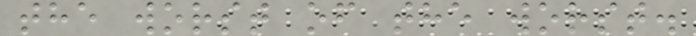the worst of the worst.
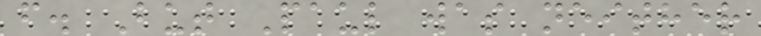f. But Paul was neither
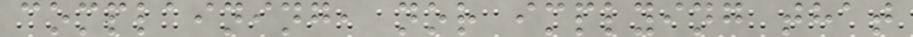complaining, nor implying that
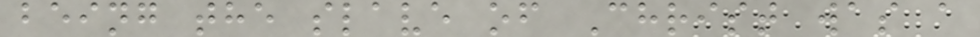being the slave of Christ was a
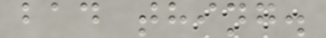bad thing.
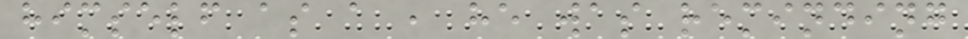himself as a , he was reminding
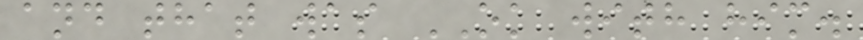and that was OK with him.
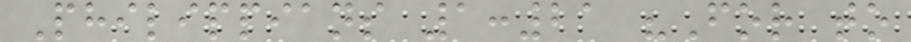Philippians 1:21 "For to
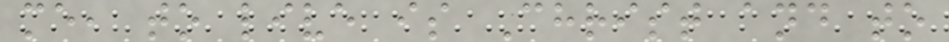me, to live is Christ and to
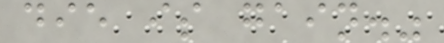die is gain."
